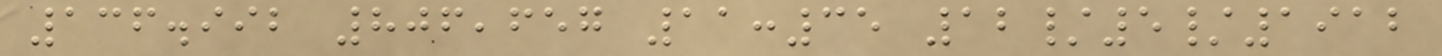136.992 806,657 11:35 12/5/1912
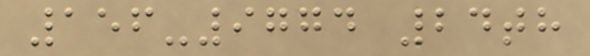156-9774 24th
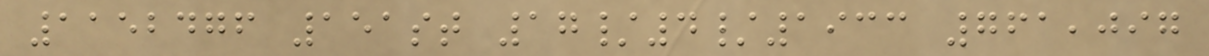1152476 151st 17/4/1933 761,097
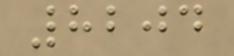8204
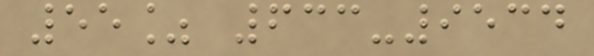55% 633-9534
